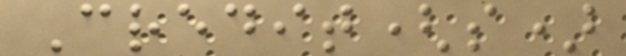Credit(s)
